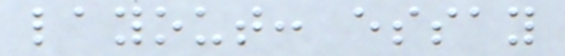layout: essay
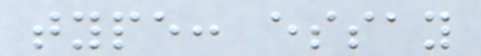type: essay
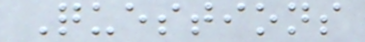Questions
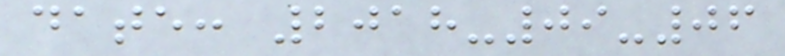date: 2018-09-06
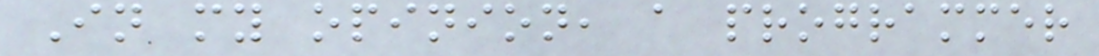In my opinion, a programmer
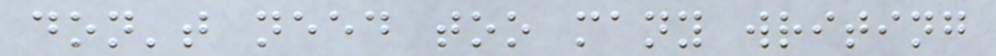don't need too many writing
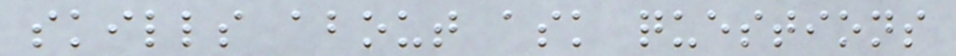skills about ask questions
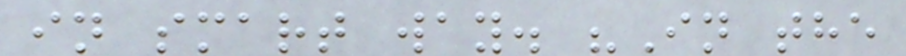in smart way. "In the
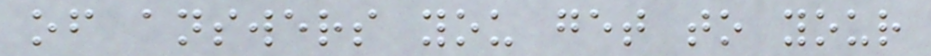of answers you get to your
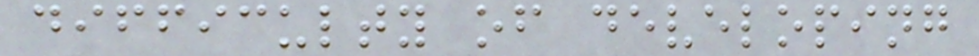difficulty of developing
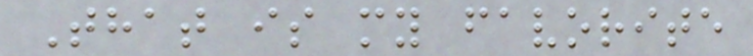That is my favorite
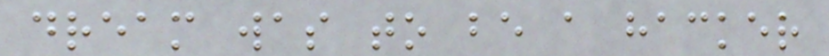dream was to be a hacker
